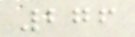276
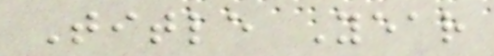Title Year
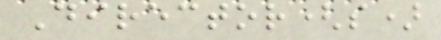Director(s)
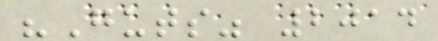"Guts" 2014
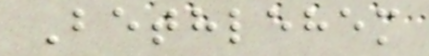Bethlehem
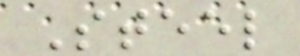Steel
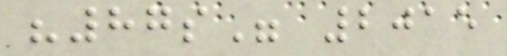"87s" 2015
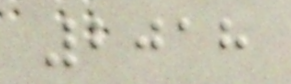2018
